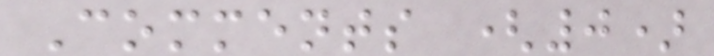Comments (0)
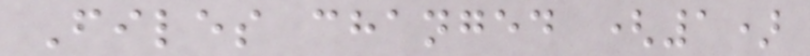Files changed (1)
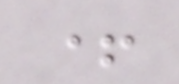+
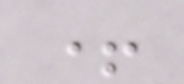+
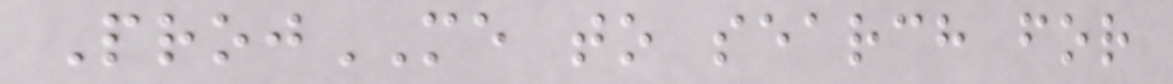ProjME to search for
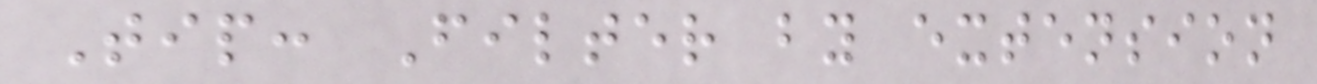Tip: Filter by extension
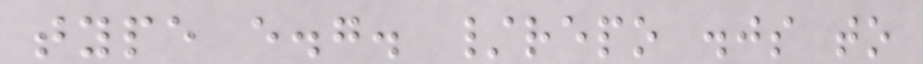type e.g. /repo .js to
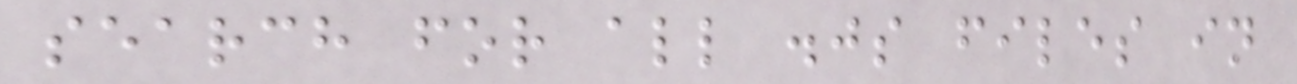search for all .js files in
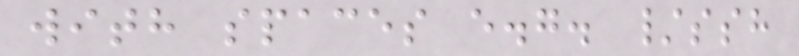with spaces e.g. /ssh
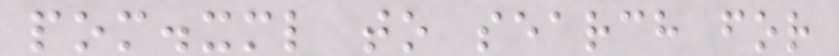pom.xml to search for
